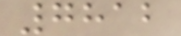7812
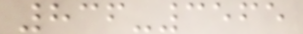836-3565
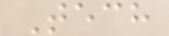Tech
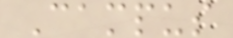Campus
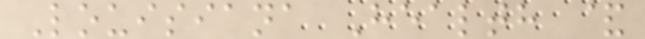Louisiana Health &
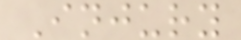Injury
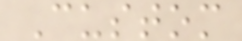Custom
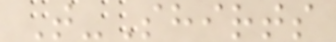T-Shirts
